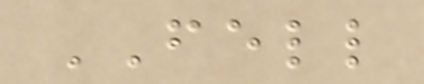FELL
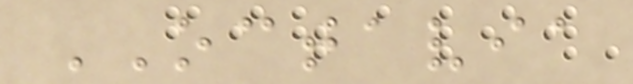OCTAVIA
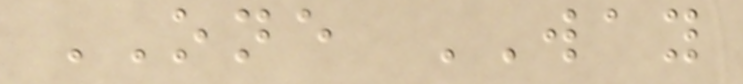ONE WAY
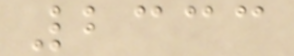2333
